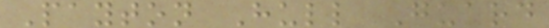Payton Hull Guard
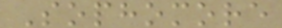Sophomore
